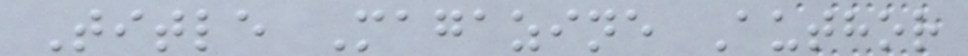Title Magazine Author
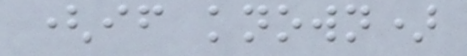(if known)
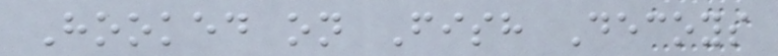Hooked on Fish Decoys
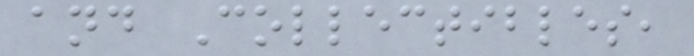and Collectibles,
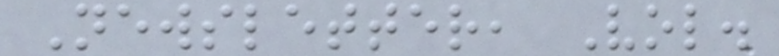Newsletter, Vol.
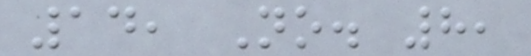14, No. 8,
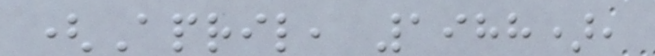(April, 1988),
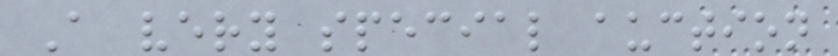A very special auction
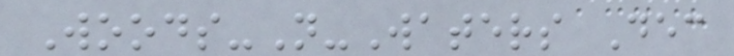Woods-N-Waters Dec
